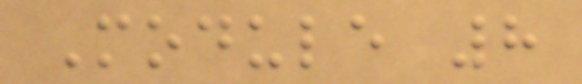Module 8
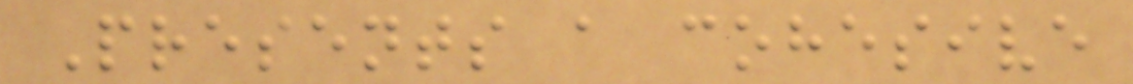Presents a cohesive
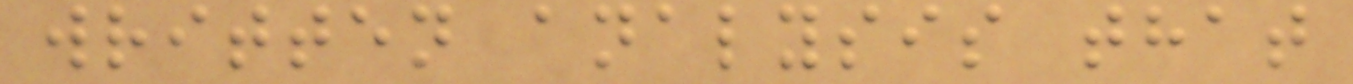written analysis that
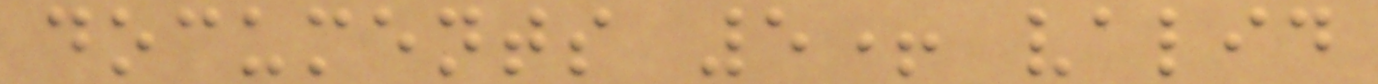documents 5+ valid
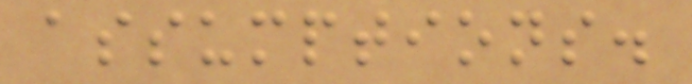assumptions.
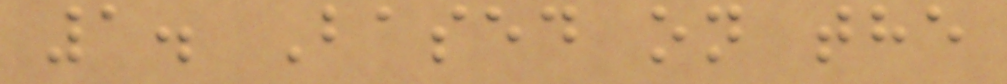1. Based on the
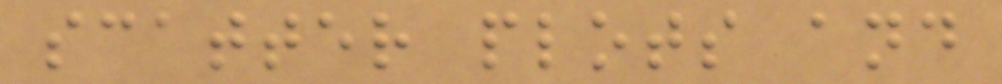scatter plots and
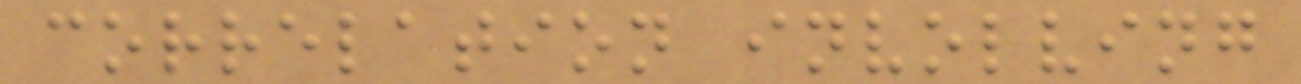correlation involving
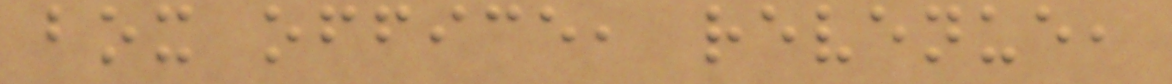box office, revenue,
